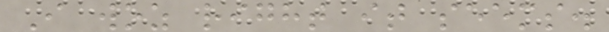I woz right it seems.
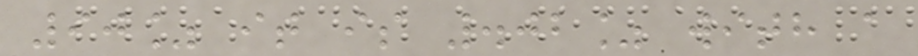90% it is .02% with a
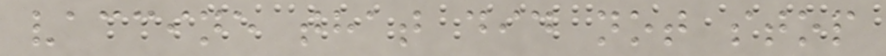vaccine that did not stop
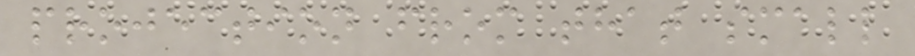projection from that small
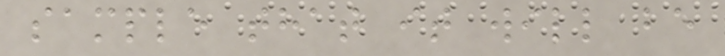sample that it will be
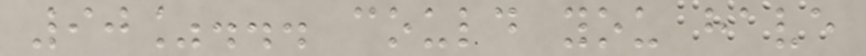90%... could you have
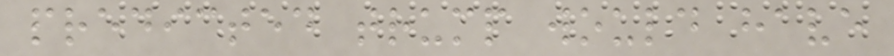predicted trump would have
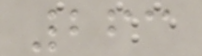263
